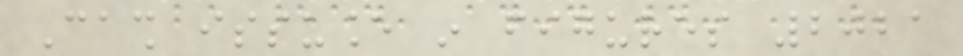Cash issuance in figures 2021
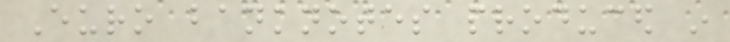Euro banknotes produced in
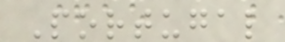Portugal
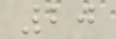20
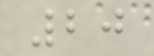20
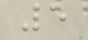5
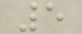5
